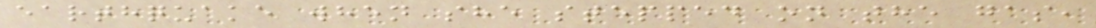earthquake when she stepped on the gas,
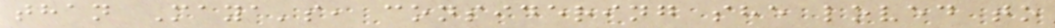than Maya's, considering she loved to
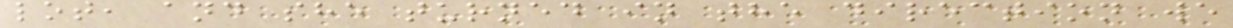lot, and she turned in the direction we
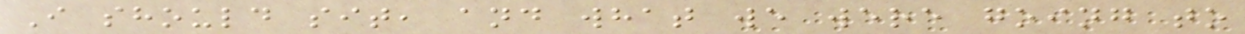I should sit, and what we were going to
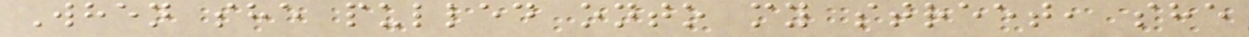When she pulled onto my street, she
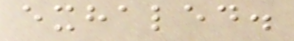exhaled.
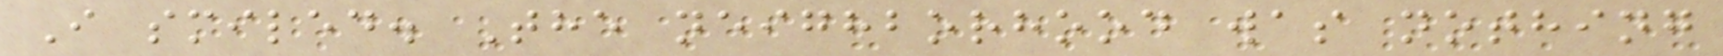I smiled. The neighborhood was nothing
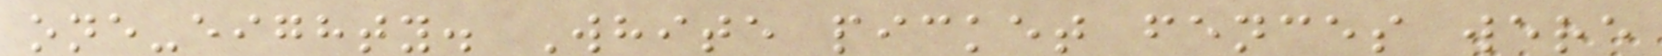one-eighty. White picket fences were
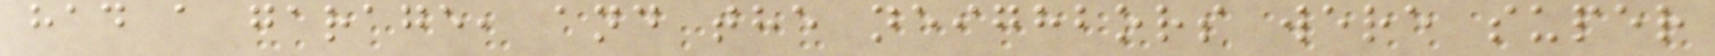had a garage, and the neighbors were super
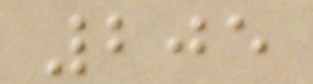205
